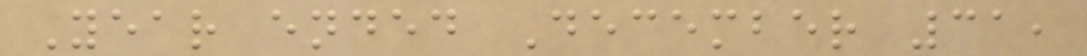Year ended December 31,
